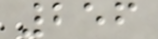256
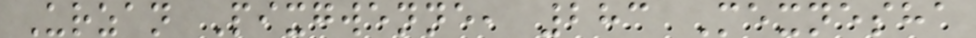Urzan Pixgwenne, 283 Mexnesha
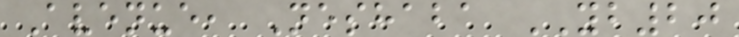Avenue, Neshaba YB20
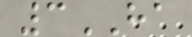3HA
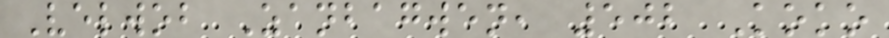Velwob Zanbagwen, 502 Koko
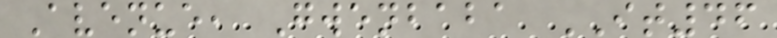Avenue, Gwenbaba IT46
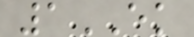1EK
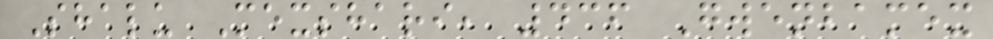Shalu Mexshari, 436 Gwenbamex
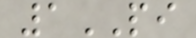1PI
